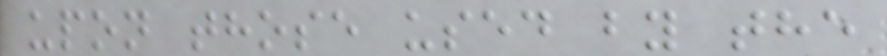upon those used by the
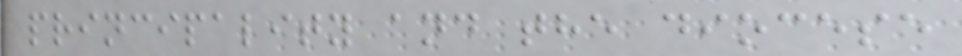principality and the diocese
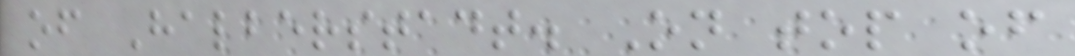of Halberstadt. On top of
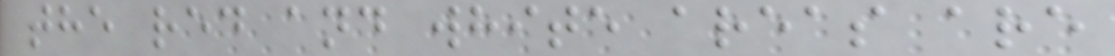the red and white areas are
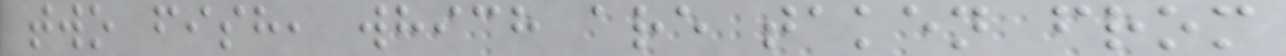two fish, which are taken from
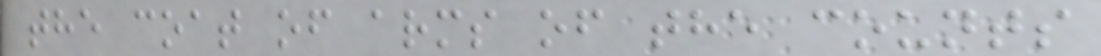the coat of arms of the counts
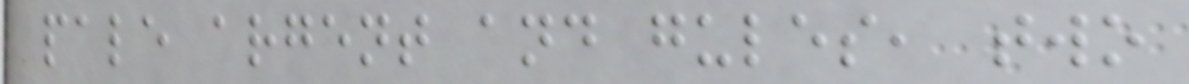pale argent and gules, two
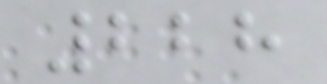228
